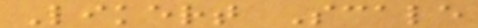Likert Scale
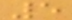5
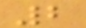2
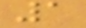1
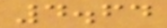4.64
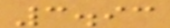3.93
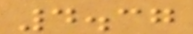4.37
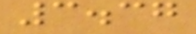3.37
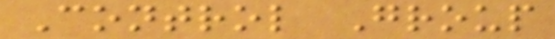Control Group
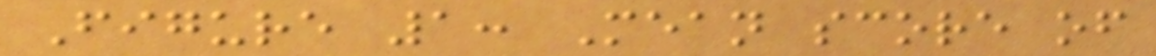Figure 1: Mean score of
